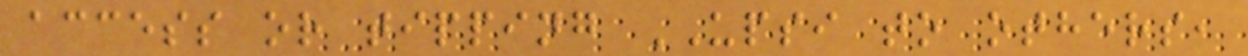access or tipping UPSI to others,
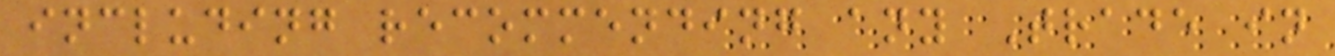including recommending any Trade in
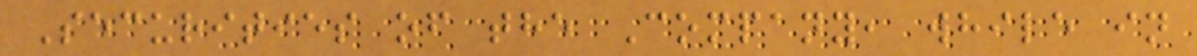Securities of the Company, while in
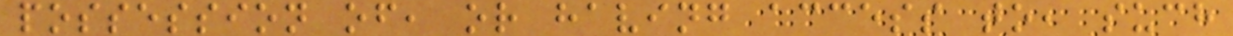possession of, or having access to, such
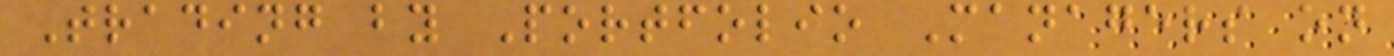Trading by Portfolio Managers on
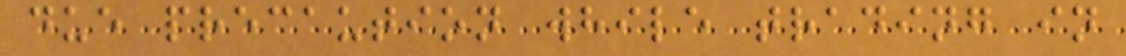due precaution while trading in
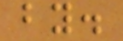by.
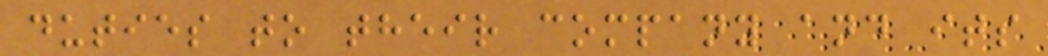duties to their company and its
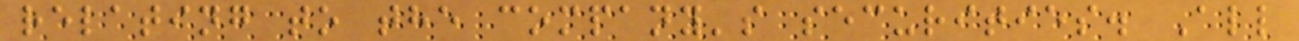relating to the company's securities. All
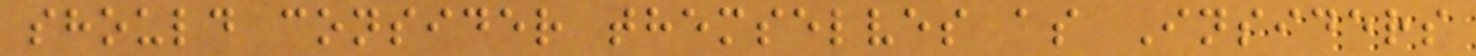should consider themselves as Insiders
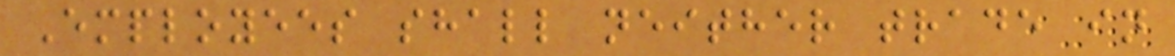Employees shall neither trade in
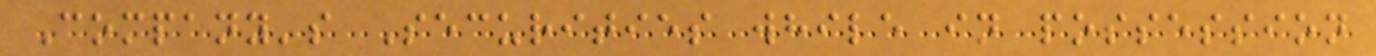Company's Securities while in possession
